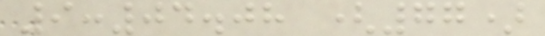9:04.08 (77)
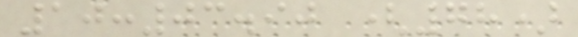10:03.90 (78)
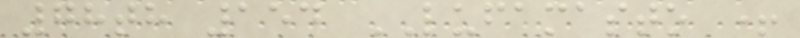78th 154 LUFAMASTO +
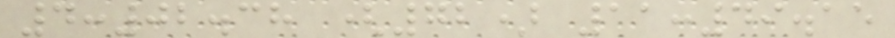4:02.38 (72) 11:49.15
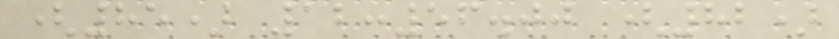(85) 12:56.00 (82)
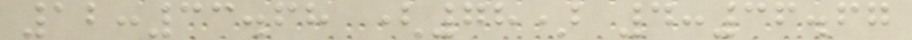12:33.68 (78) 4:36.67
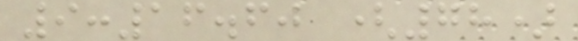9:16.60 (78)
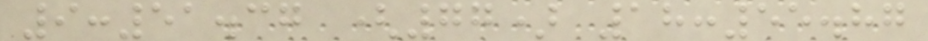9:51.37 (77) 18:55.87
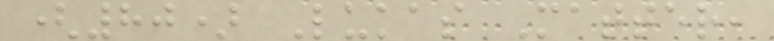(80) Lukas Matter,
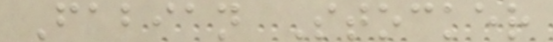Fabian Stocker
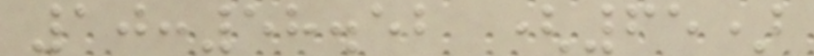10:58.52 (65)
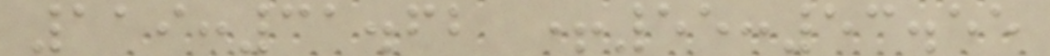119:31.62 +55:53.55
